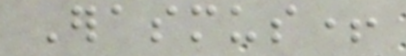Erasmus+
